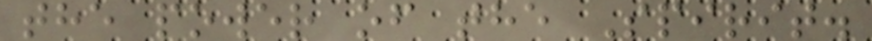the power of the Spirit.
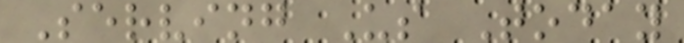Serving Us Today
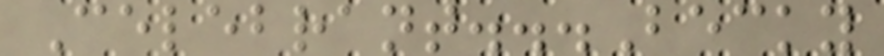Celebrant...Becky
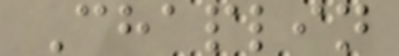Chaplin
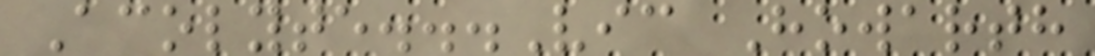Acolyte...Vic Howarth
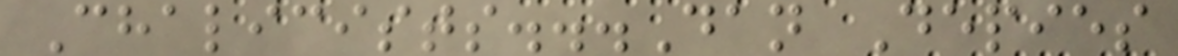Chalicists...Dan Depies
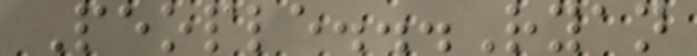People...Ryan
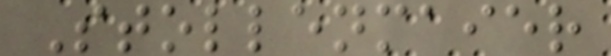Stollenmaier
